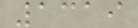1319
